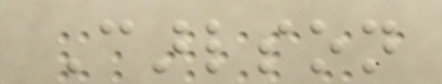Carlson
